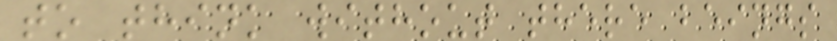to think without there beings
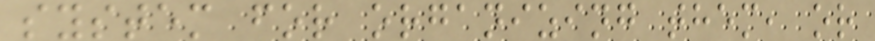system for organizing them, or
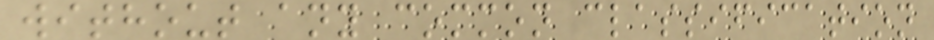without any common classification
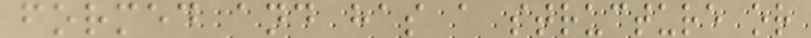formed and has a structure or
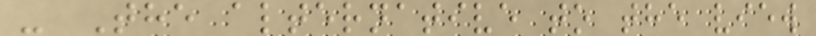- The alternative to the view
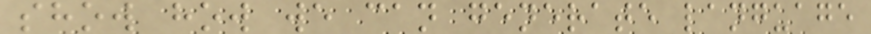show how we can generate language
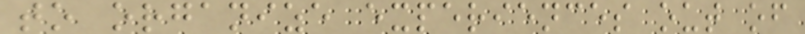to organize experiences out of
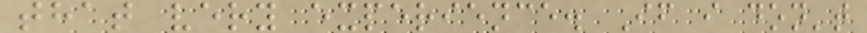that very experience. If i don't
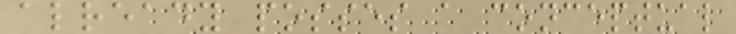already posses a conceptual
